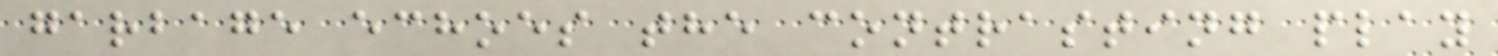garbage echoes the contrasting play
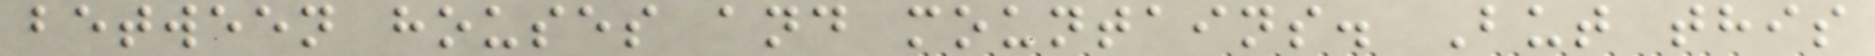between houses and mountains. But this
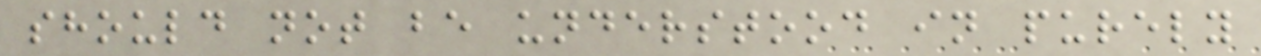should not be understood in purely
